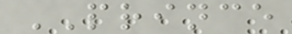PRINCE
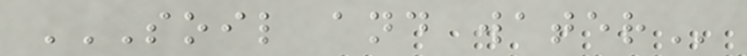SOIL AND WATER
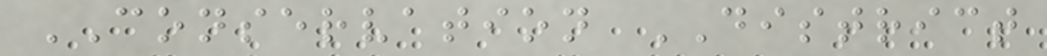CONSERVATION DISTRICT
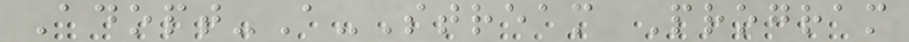Adopt-A-Stream Program
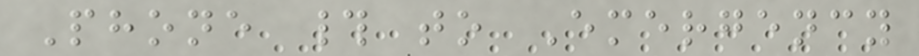Phone # to Emergency
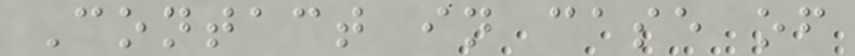Contact in case of
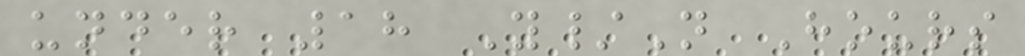under 18 Y/N Hours
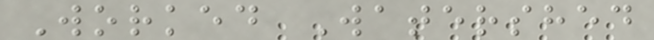Worked Watershed
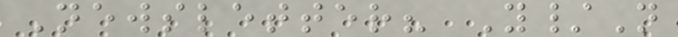Newsletter? Y/N
